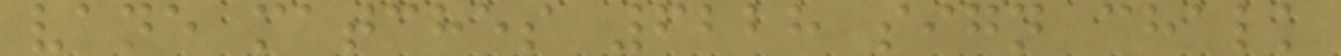vane matches 6228 sign chalk
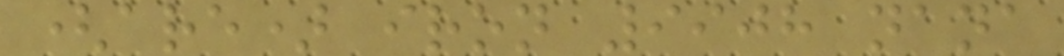(are) iron 9908 nana
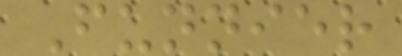Funnier
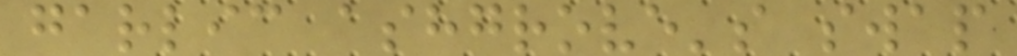garlic ashgrove's swap
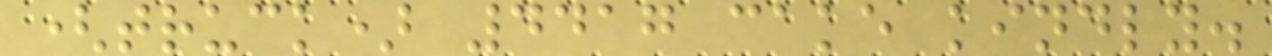(truck) 4417 cake kindly.
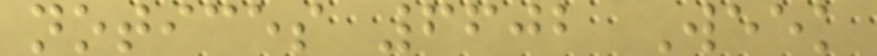notices 6602 Week
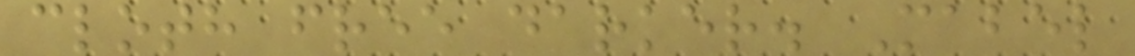cloth free darker. Mabel
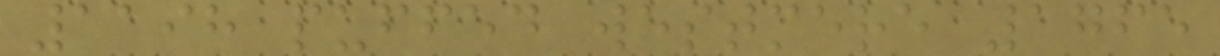1198 puffed westmere 1765
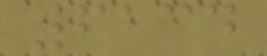6134
